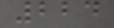224
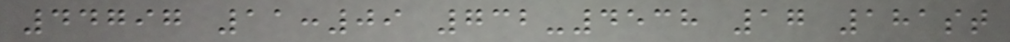44797 11:09 732-4538 17 181st
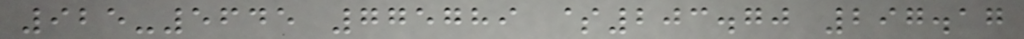925-5645 775789 $203.70 297.17
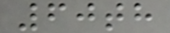60th
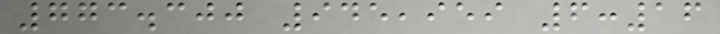773.300 945,959 6:16
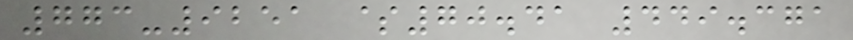773-9251 $70.41 449.371
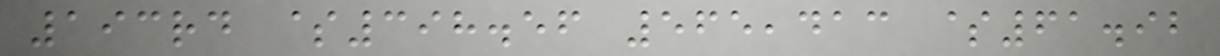193rd $398.56 565,413 $61.92
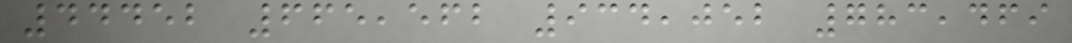44452 665,562 934,052 783,469
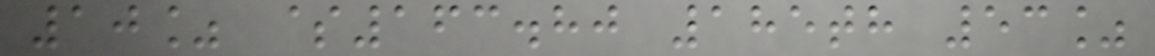10% $163.80 185th 53%
